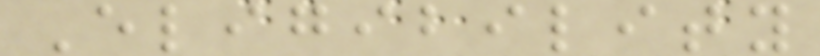Eligibility
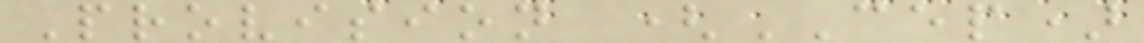Provision (CEP)
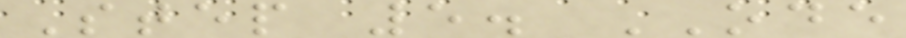Step 5. ODE
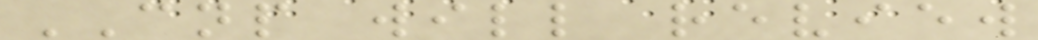CNP will review
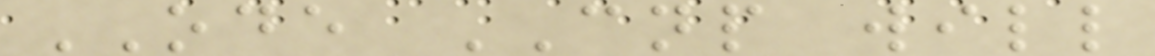ODE CNP will
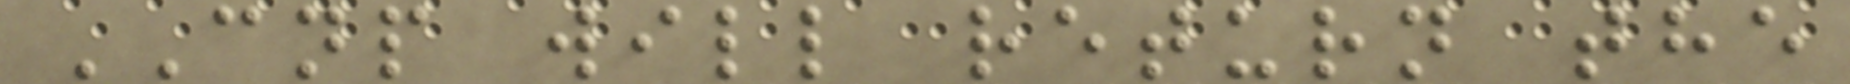CNP will return the
